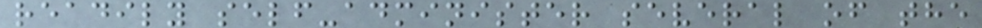readily self-administer several of the
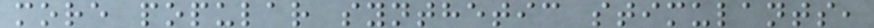more popular synthetic stimulants,
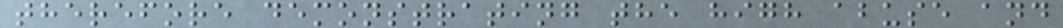therefore demonstrating the high abuse and
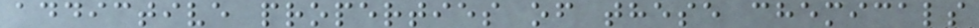addictive properties of these chemicals
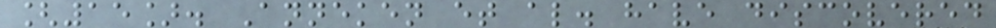[15]. Anneken et al. have discovered
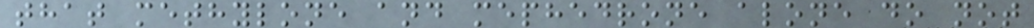that methylone and mephedrone alone do not
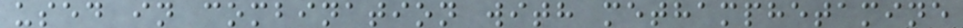used in combination with methamphetamine
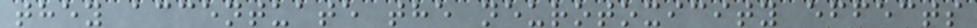they accentuate the neurotoxicity effects
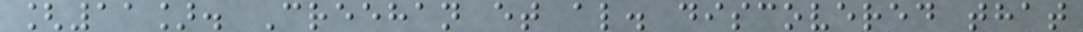[11]. Creehan et al. discovered that
